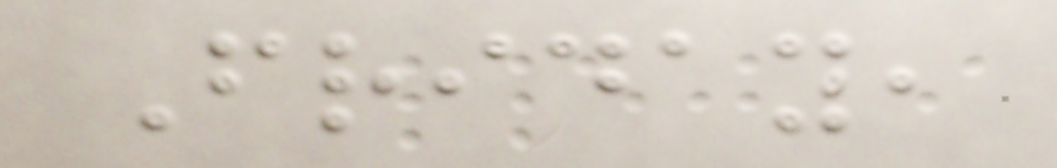Friday,
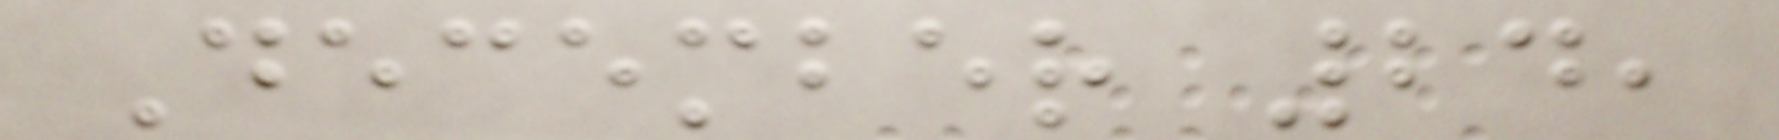December 24,
